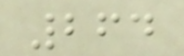264
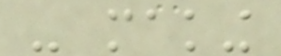- making
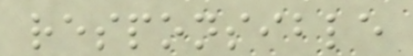responsible
